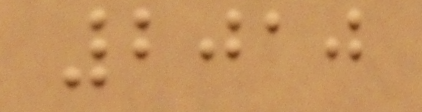2010
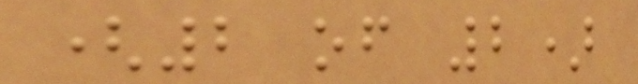(2 of 2)
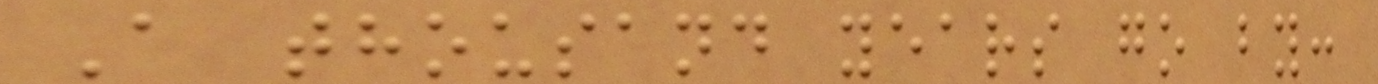A thousand years go by:
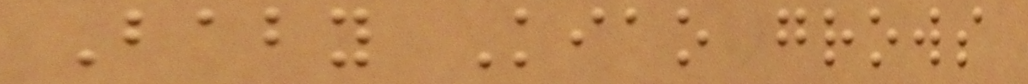Baby Kiao grows
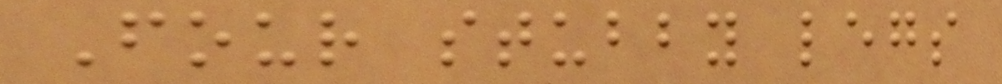Four stubby legs
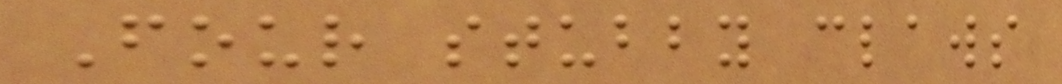Four stubby claws
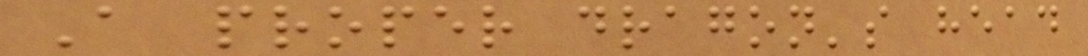A proper dragon's head
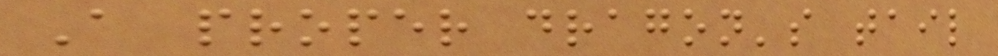A proper dragon's tail
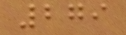279
